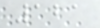121
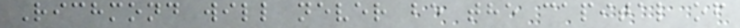Richmond will never be the capital of
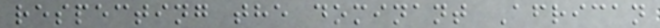respecting the dominant African
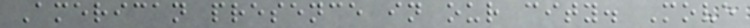American presence in our city. Move
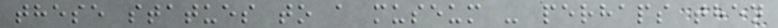these statues to a museum - perhaps then
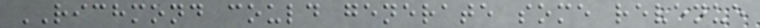RICHMOND could generate some revenue
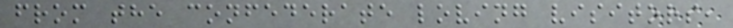from the confederate loving visitors,
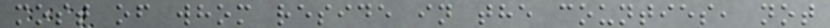most of whom reside in the counties, not
